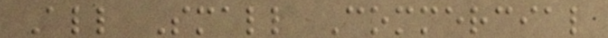All Small Commercial
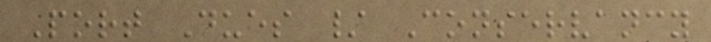Port Dues / Conservancy
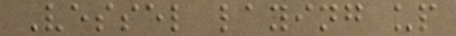Vessel laying up
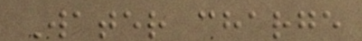Water charge
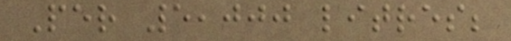Per 5,000 litres;
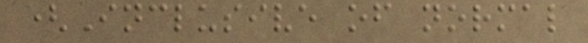(Inclusive of normal
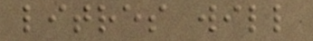litres will
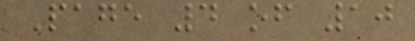Page 4 of 10
